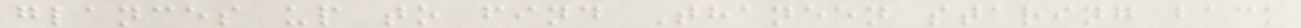glances up to find Thaneen staring back
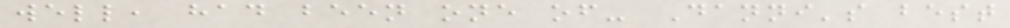well, had been one of- Danni's best
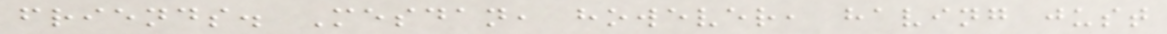friends. Mesdan, however, having just
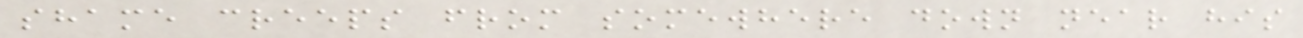shame creeps from somewhere down near his
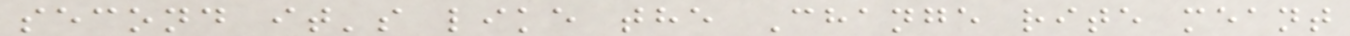second it's like the Change rite meant
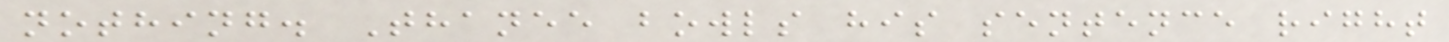nothing. Thanee bowls his sentence right
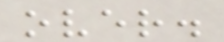over.
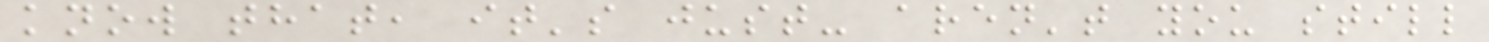know that, it's just- aren't you still
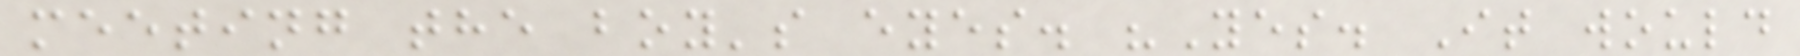meeting the boy's eyes. "Yes. It would
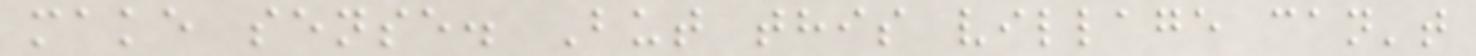make sense. But this village can't
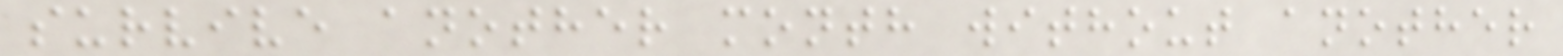survive another month without another
